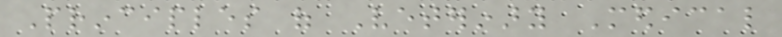Principles of Veterinary Medical
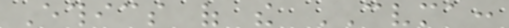Ethics of the CVMA:
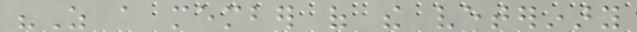"As a member of the veterinary
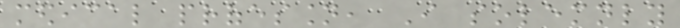medical profession, I solemnly
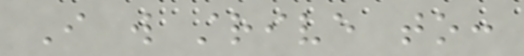I will strive to:
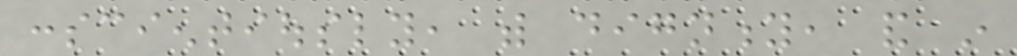conscientiously, with dignity, and in
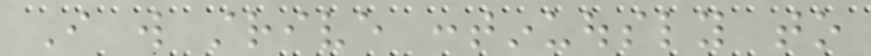I will strive continuously to
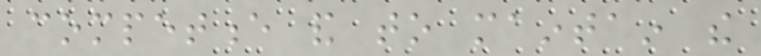competence and to maintain the
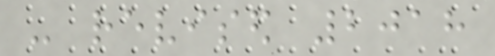- revised 2018
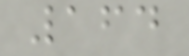164
